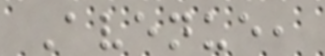Avenue,
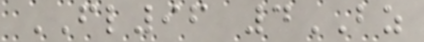FL96 4BZ
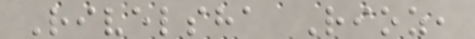Rivelsha Rioz,
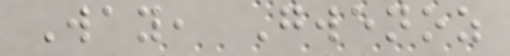Way, Gwenoz
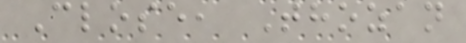Close, Thozan
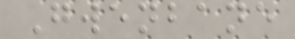Gwenbane
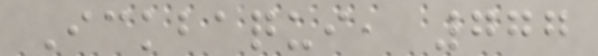Ickbaqui, 777
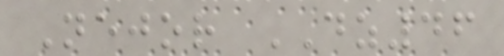Nejor DZ46
